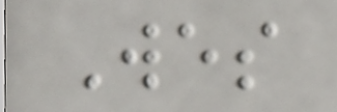Wes
